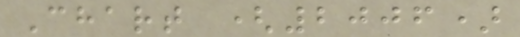Chart (2006)
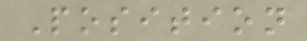Position
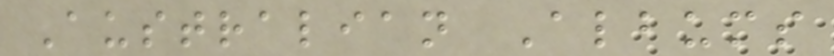Australian Albums
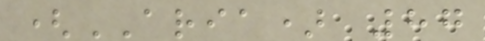(ARIA) 87
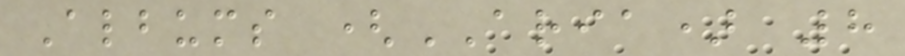Albums (ARIA) 8
